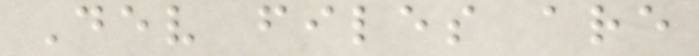Dev files are
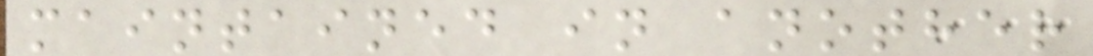maintained in another
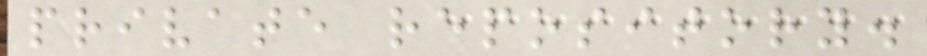private repository.
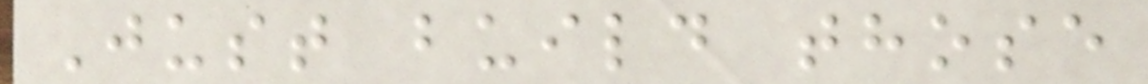Just build those
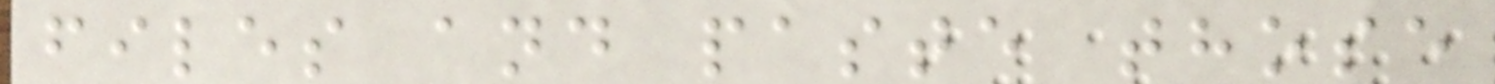files and paste those
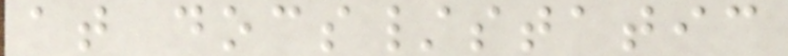at docs/static
